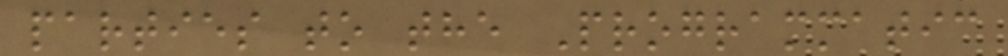parties to the Programmatic
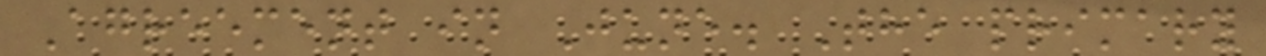Agreement in June. The primary
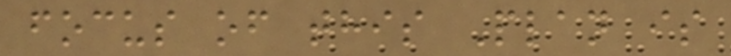focus of this Plan is
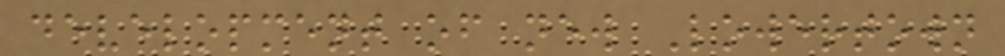development of new Lowertown
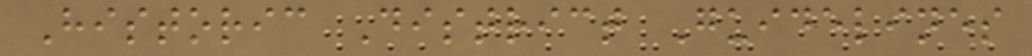Historic District Guidelines
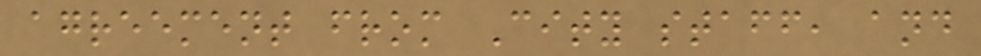agreement from City staff, and
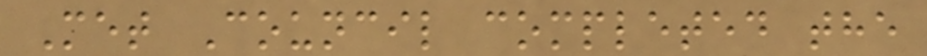Met Council completed the
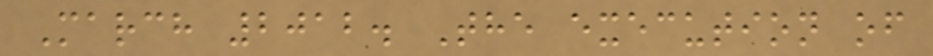March 2012. The execution of
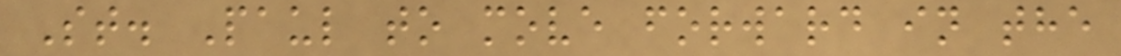St. Paul to move forward in the
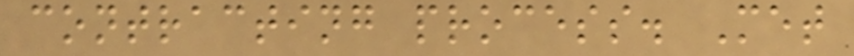contracting process. Met
